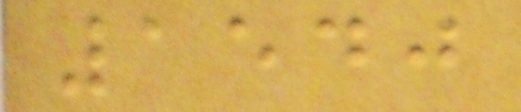1540
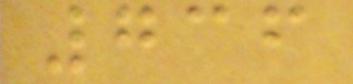736
